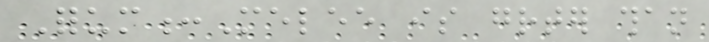Forum:Melee is greater than
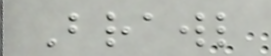Brawl
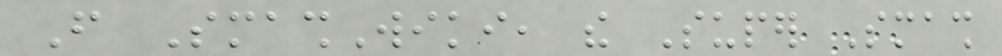From SmashWiki, the Super Smash
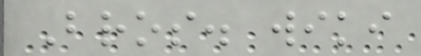Bros. wiki
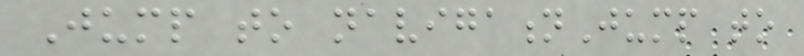Jump to navigationJump to
